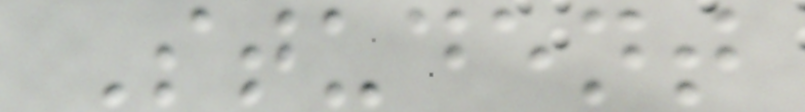Student
